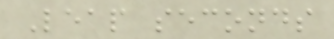Leap seconds
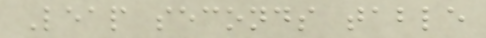Leap seconds table
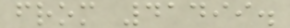from 41499.
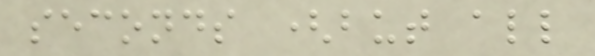seconds (but all
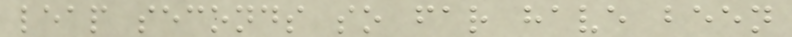leap seconds so far have been
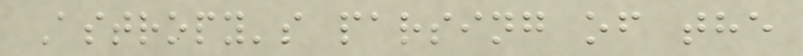Astropy's parsing of the
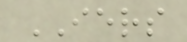IERS
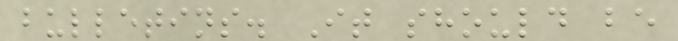bulletins. It should be
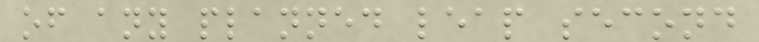of any planned leap second
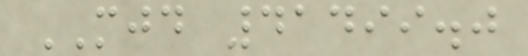MJD 41499.0
